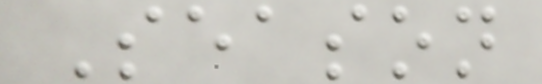Season
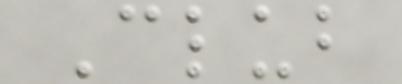Club
